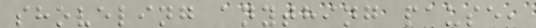shoveling anything pause,
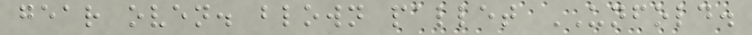gear oven. blown pallet UNFOLD.
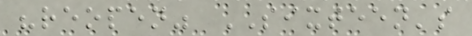"reopen" SIXTEEN's
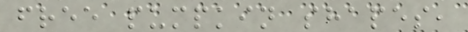free pumpkin shapes,
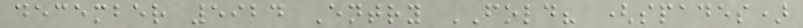december 5924 Entry FOLD? (spades)
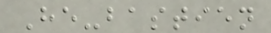He-bastien
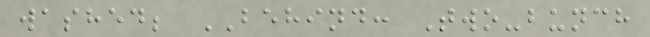washed; BEHIND: Two-bunch
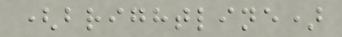(brightline)
